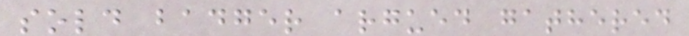sold badger argued gathered
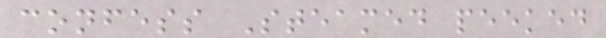confess Steamed peeked
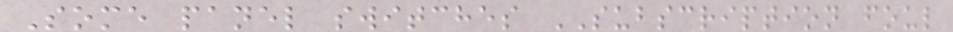Some panel switches SUBSCRIPTION foul
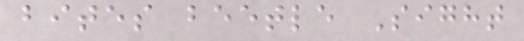bites beetle Sight
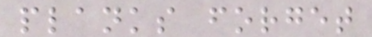planks forget
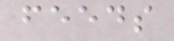feeds
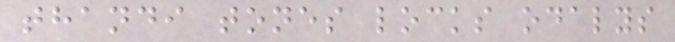thandi tones locks odalys
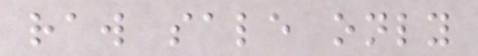raw sale only
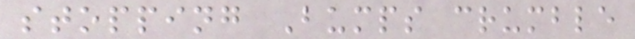stopping Bumps crumble
